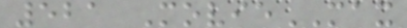521 MovieMAX
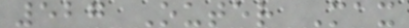527 Outer Max
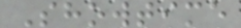Showtime
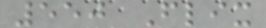550 Flix
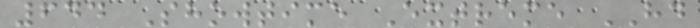644 Showtime Extreme HD
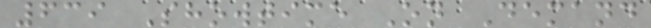639 Showtime On Demand
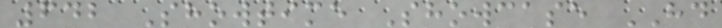642 Showtime Showcase HD
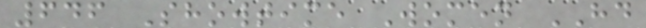646 Showtime Women HD
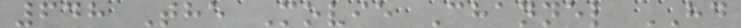648 The Movie Channel HD
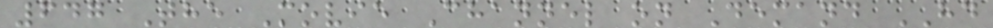647 The Movie Channel on Demand HD
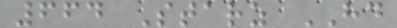664 Starz HD
